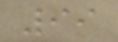99
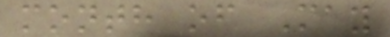month of May
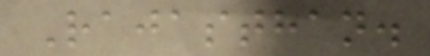Rajasthan.
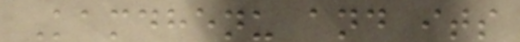Kamdhenu and its
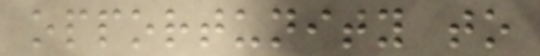opportunity to
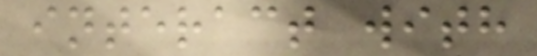interact with
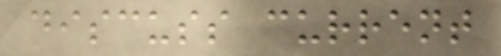discuss current
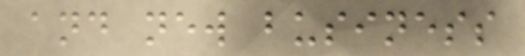and new business
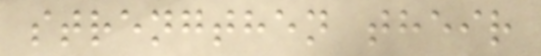strengthen their
